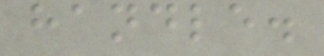handle.
